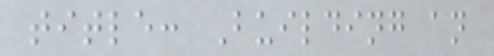title: Building an
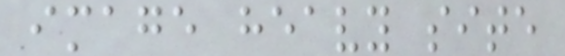image heavy site
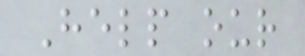Help our
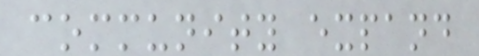community expand
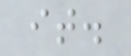it.
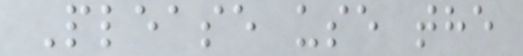Please use the
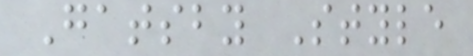Gatsby Style
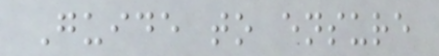Guide to ensure
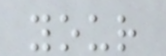your
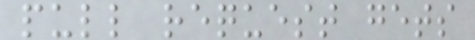pull request gets
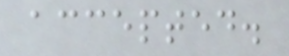accepted.
